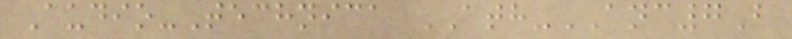Audio-Technica ATH-ANC7B
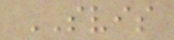SVIS
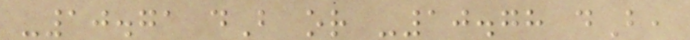-10.71 dB or -10.78 dB,
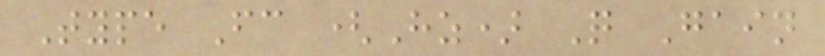Type Fc (Hz) Q Gain
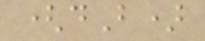(dB)
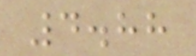4.88
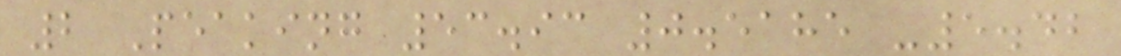2 Peaking 53.93 0.5185 -5.42
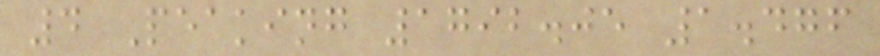4 Peaking 1792.05 1.476
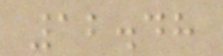12.48
